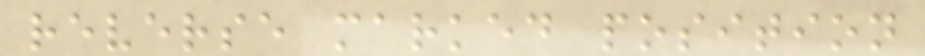reverse marked position
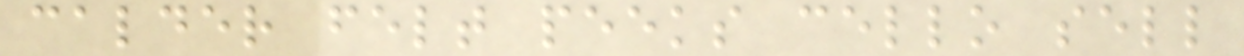calder felt peeks cello sell
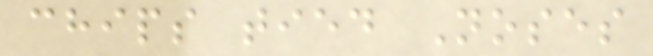chips tied Noses
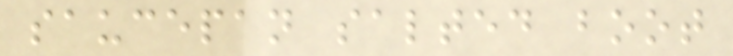saucepan salted boot
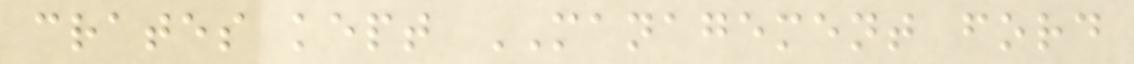crates kept MANAGEMENT ford
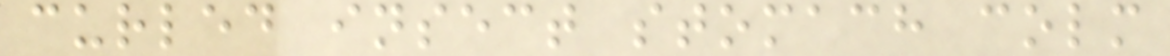curled insect stomach colm
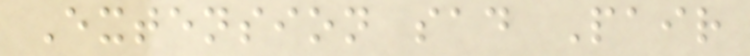Extension sad Pair
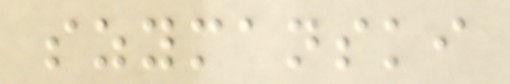szymanski
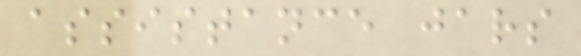assistance jars
